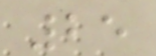25
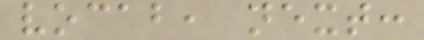vocab, next:
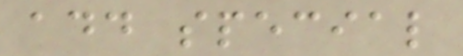add special
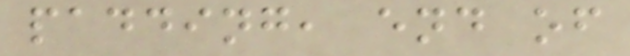padding, end of
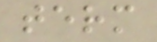term
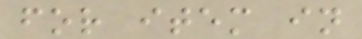for item in
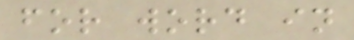for word in
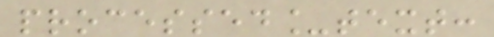processed_text:
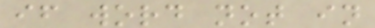if word not in
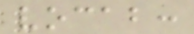vocab:
